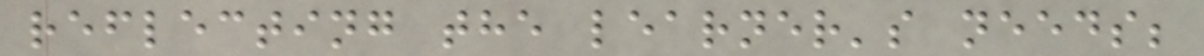reflecting the learner's needs;
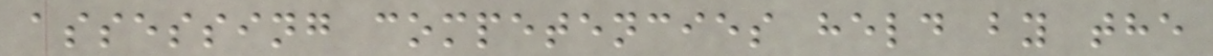assessing competencies held by the
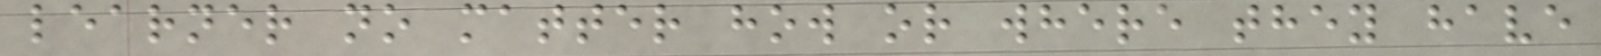learner no matter how or where they have
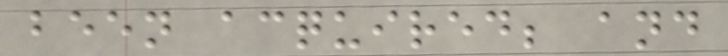been acquired; and
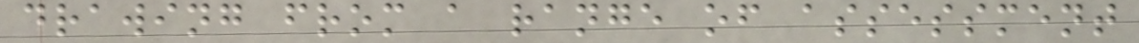drawing from a range of assessment
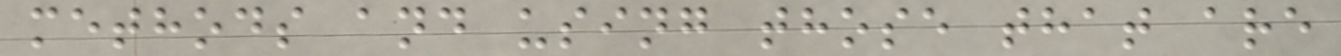methods and using those that are
